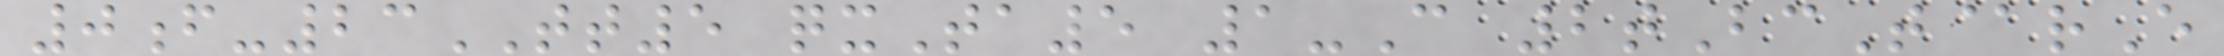0f-23TT5 qxTa5 1-C 2tBcT@rE
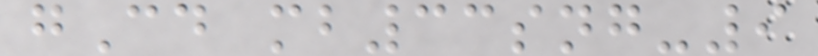gCd mb33sng-9
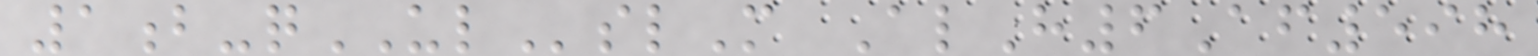1b-qULslM AlH6Af598
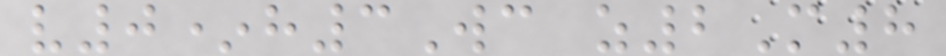v0*h3Wc z2M8
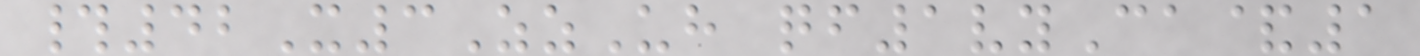#42X3ZzUh qf1vyCa&1
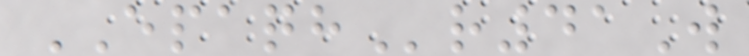EPAQHr41W
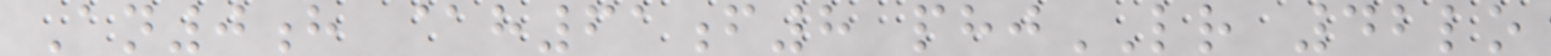An0h @h61f8 phjLR 42lo
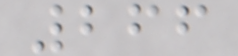266
